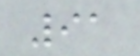91
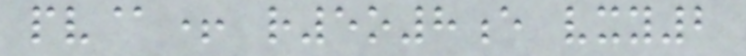pv@+ r5o8e vxy2
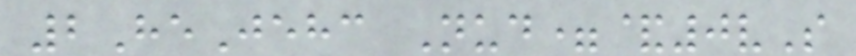2HeJehc Nud=&0vS
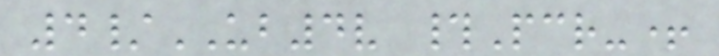4/UB4v #Pcr-+
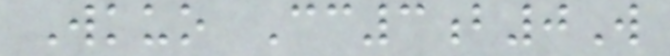Wkuo Cc3b0W
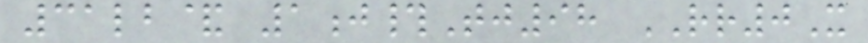31lb& 1j#Tj98 RR0X
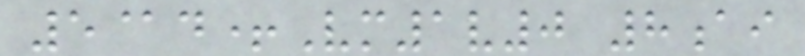5@d+Vm1v0 8ai
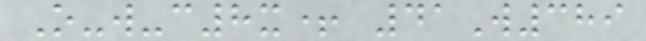O-w-c8x+ 41W389
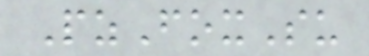PzFoxSu
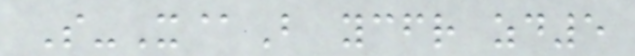S-X@B ycfr zd5
